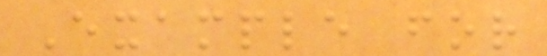Example for
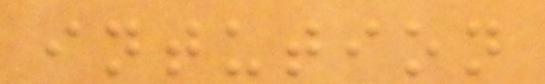intution
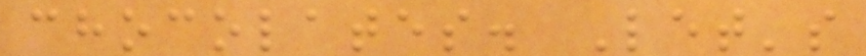chocolates. Let's
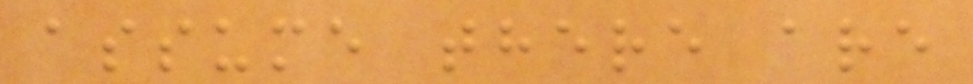assume there are
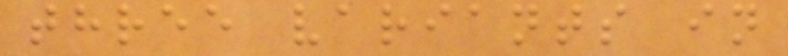three variants in
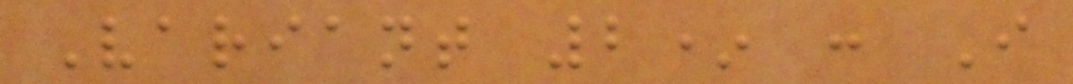Variant 2* : I
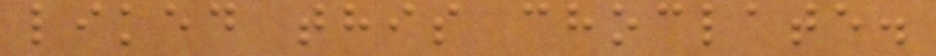liked this choclate.
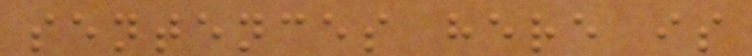sentences here is
